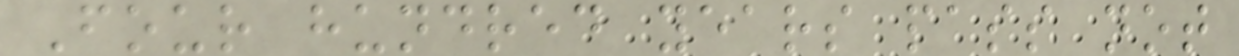Four hundred years pass not
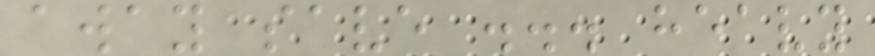away save ... heavy
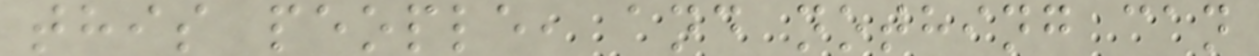this people, and nothing can
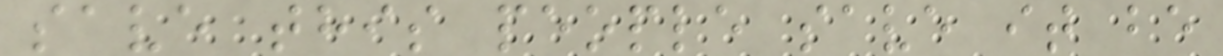save this people save it be
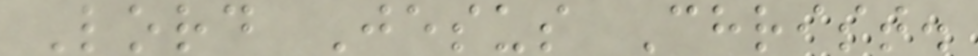Lord Jesus Christ.
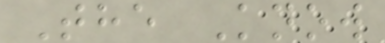The Know
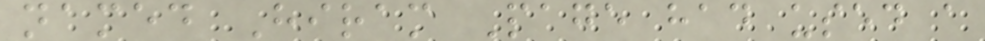named Hiram Page had used a
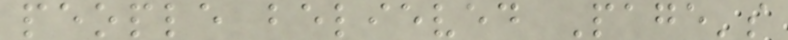people believed Page's
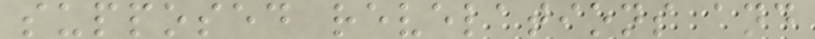supposed revelations and
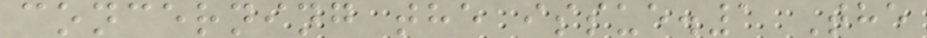concerning the issue.1 The
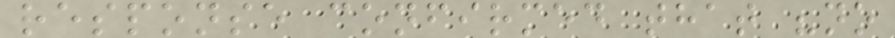response confirmed that "no
